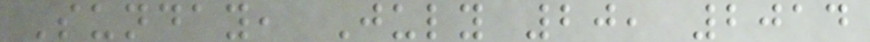Sunday, July 20, 2014
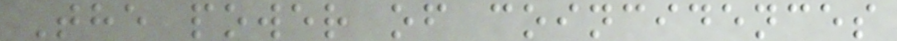The power of coincidences
